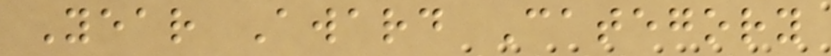Year Award Category
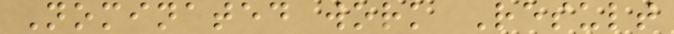Nominated work Result
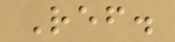Ref.
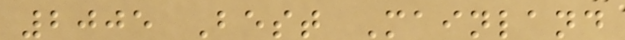2005 Best Mainland
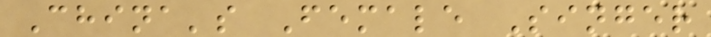China's Female Singer
